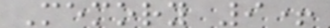Memory 9+
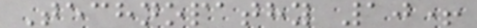Technopathy 10+
